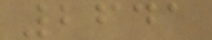2641
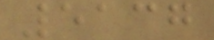5137
